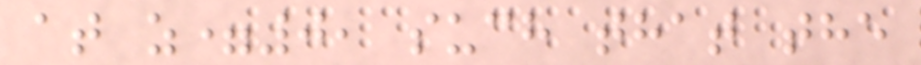at z=0, such that the
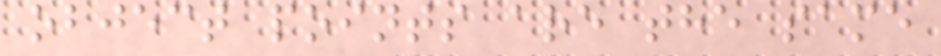object points are the same
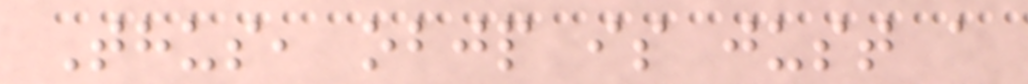Thus, objp is just a
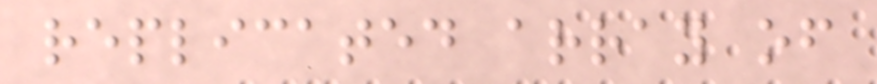replicated array of
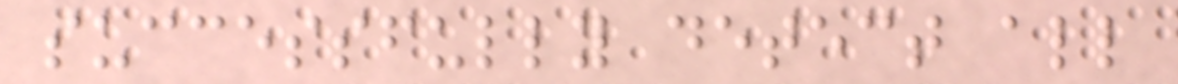successfully detect all
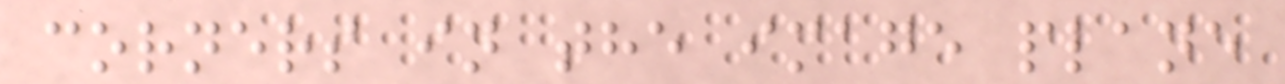corners in the image plane
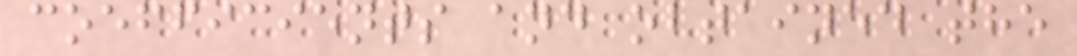coefficients and obtained the
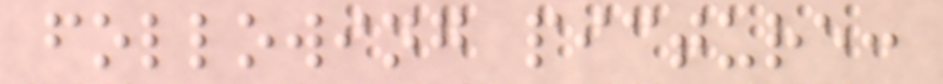following picture:
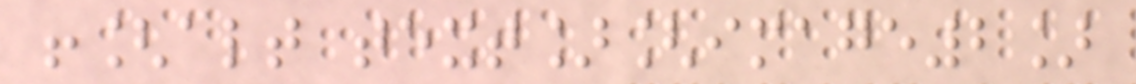![alt text][image2]
